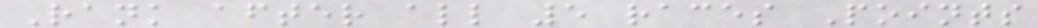Rank after all 5 races Points
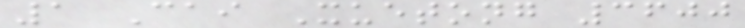1 Cai Xuetong 3600
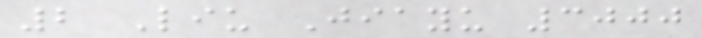2 Liu Jiayu 3000
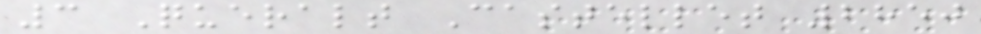3 Queralt Castellet 2850
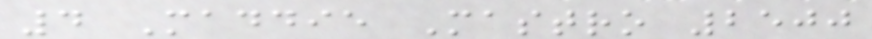4 Maddie Mastro 2500
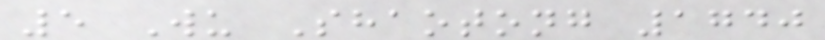5 Wu Shaotong 1740
